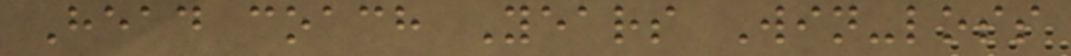Head coach Years Win-loss
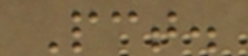Pct.
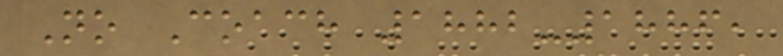No Coach 1882-1886,
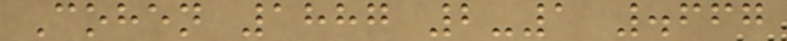Cohen 1887 2-1 .667
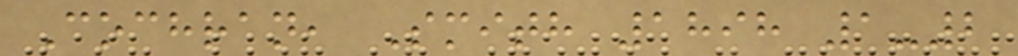Cochran, Smith 1898 1-2
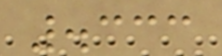.333
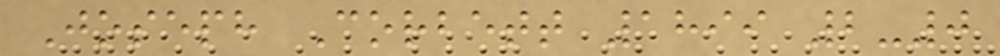Joseph Corbett 1899 2-0
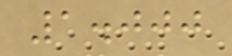1.000
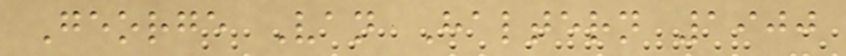George Van Haltern 1900
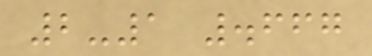2-1 .667
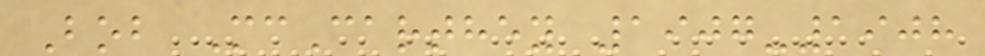Bob McCarthey 1907-1908
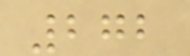272
